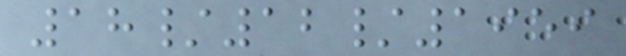18/12/1959
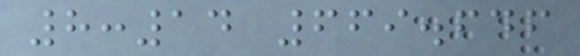8:14 669.646
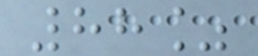88%
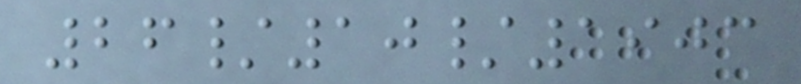26/10/1903
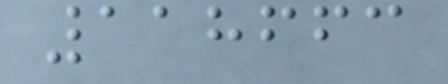118663
